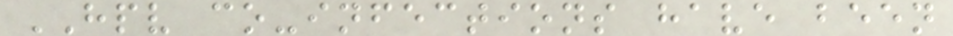HPV co-infections have been
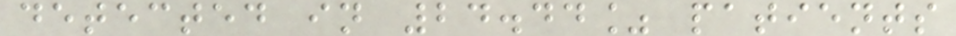detected in 24.44% patients
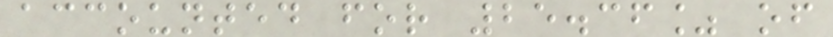accounted for 25.36% of
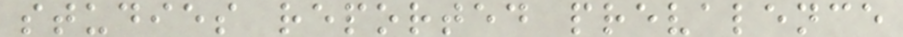studies reported prevalence
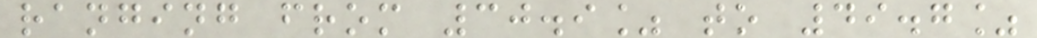ranging from 30.9% to 49.7%
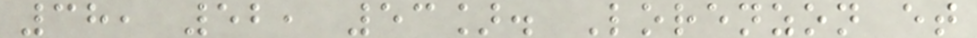38, 52, 53]. Lorenzon et
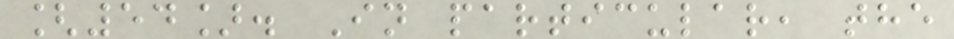[54]. In particular, the
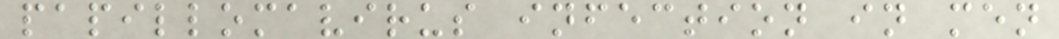papillomavirus infection in men
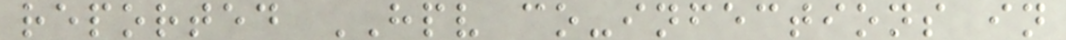reported HPV co-infections in
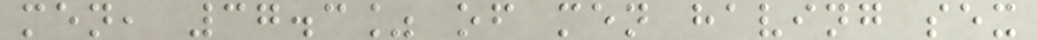men, 37.3% of men having sex
